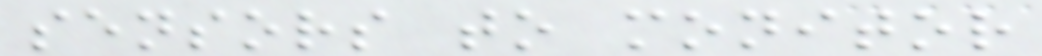sensors to monitor
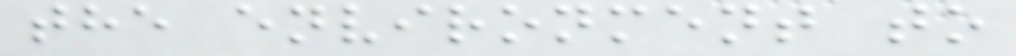the environment to
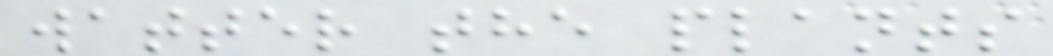watter the plants
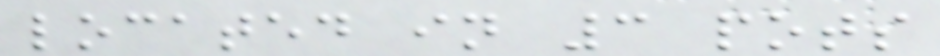located in 3 pots
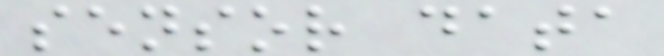sensor data
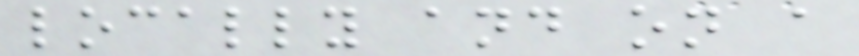locally and on a
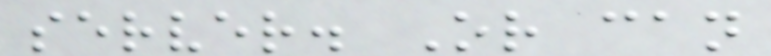server. Or can
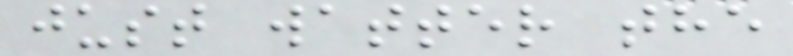just watter the
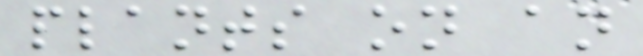plants on an
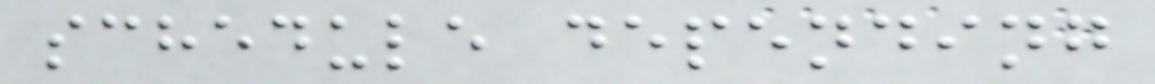schedule depending
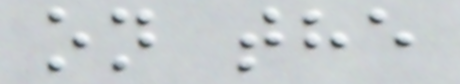on the
